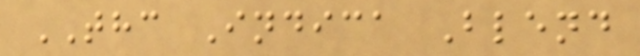THC Indica Blend
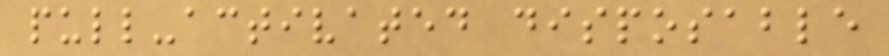pull-activated disposable
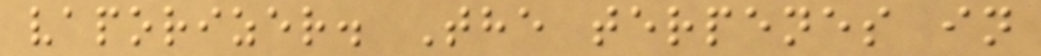vaporizer. The terpenes in
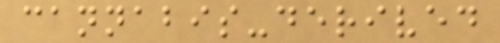cannabis-derived
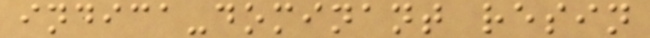indica-dominant resin
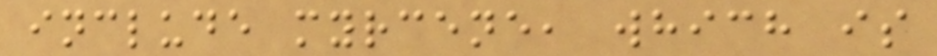include myrcene, which is
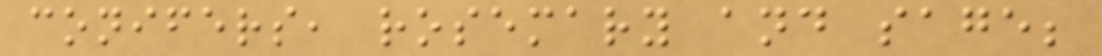conifers, rosemary and sage;
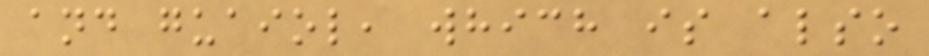and guaiol, which is also
